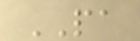PA
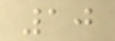10
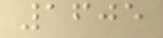1605
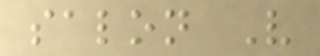salon V
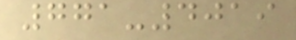771-4019
